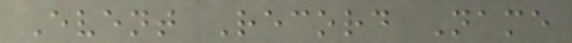Event Record Name
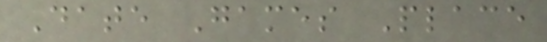Date Games Place
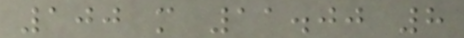100 m 11.00 8
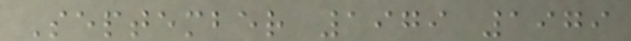September 1979 1979
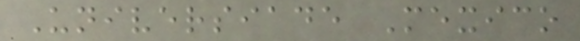Universiade Mexico
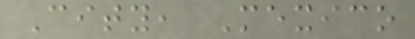City, Mexico
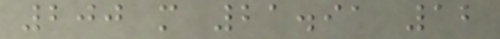200 m 21.91 12
